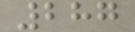287
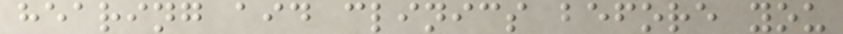hearing aid clinics before you
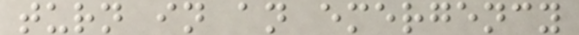turn in an emergency
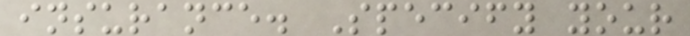insurance. Specify your
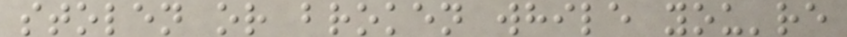stolen or broken while you're
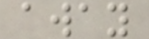away
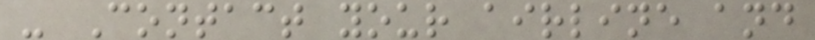- Contact your airline and
